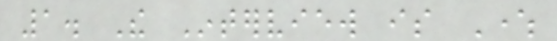1. The Interview is Where
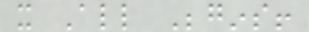it All Begins!
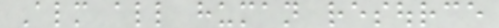Almost all human resource
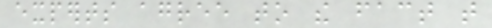experts agree to the fact that
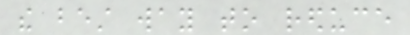the best way to reduce
